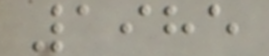1985
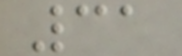31
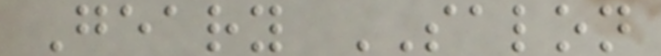Geary SALON
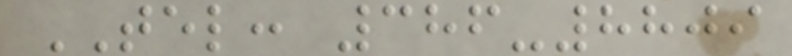TEL: 386-8809
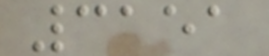3151
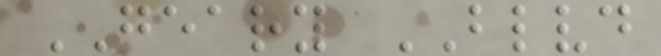GEARY BLVD
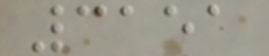3151
